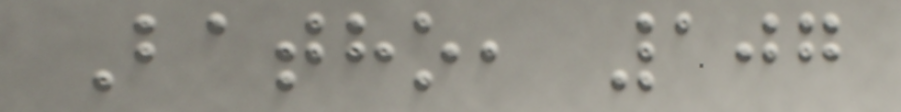Batho, 107
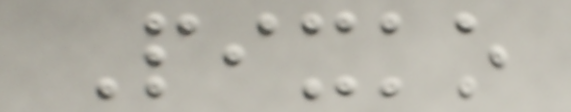Pixko
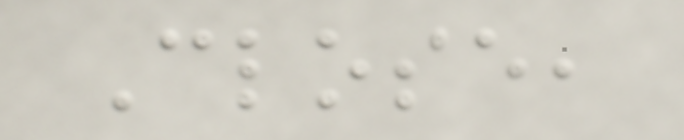Close,
